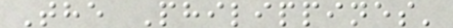The Philippines'
